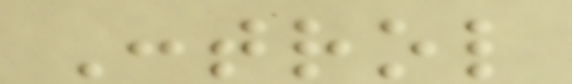Control
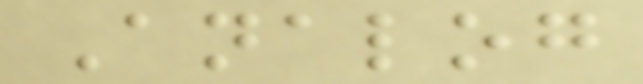Analog
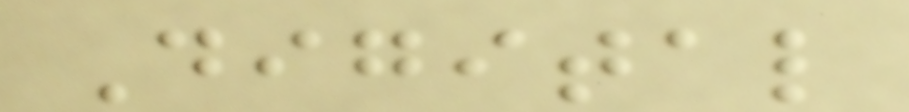Digital
